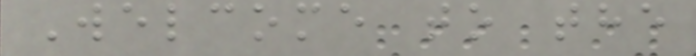Welcome to the
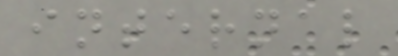internal
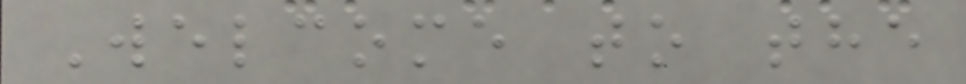Welcome to the
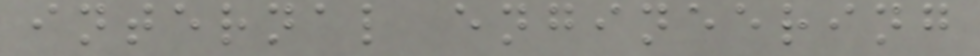internal engineering
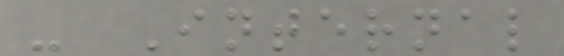- Internal
